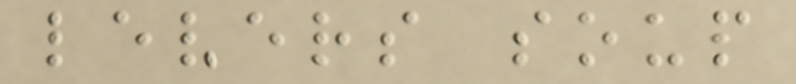levers soup
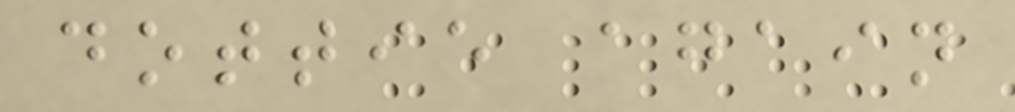dottie again
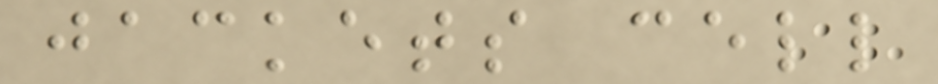jackets cell
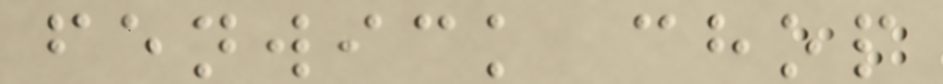fenwick chop
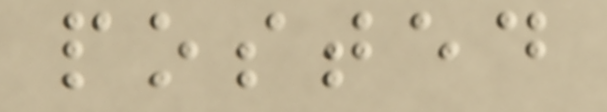posted
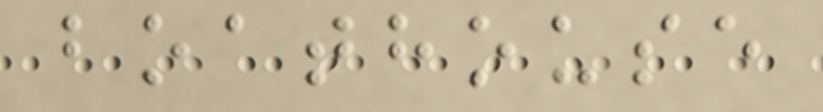boathouse
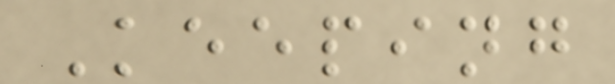Keeping
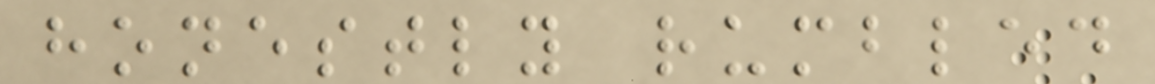honestly rumbled
